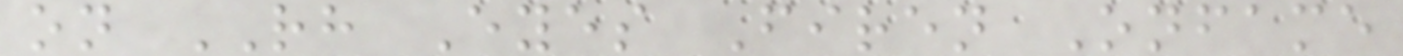on RH Eyes Firen Onfame
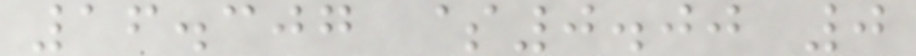16.307 $0.00 0
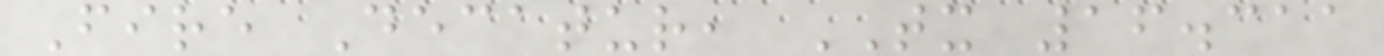Fire Decatur, TX 16.311
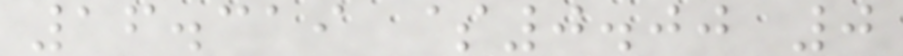16.319 $0.00 0
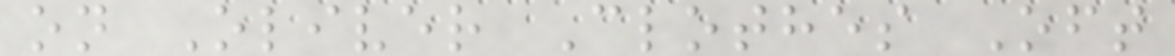on Oliver Clothes Oft
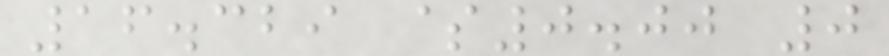16.329 $0.00 0
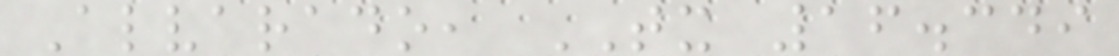Alvarado, TX 16.349
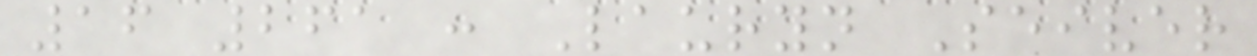16 261 : Lauryn Seiver
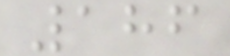186
